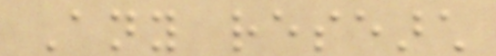Any research
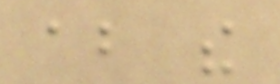about the
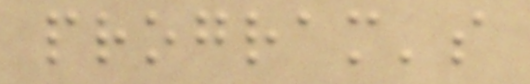program's
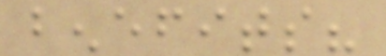benefits?
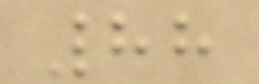88
